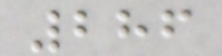286
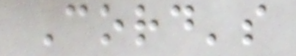Cord's
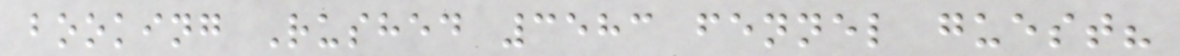booking Rushed 3583 fennel guest?
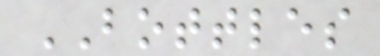BOTTLES
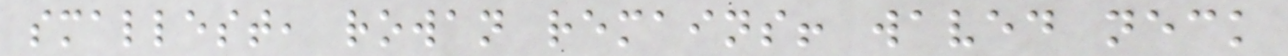smallest, rowan remains! waved neck
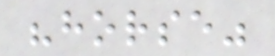"horse"
